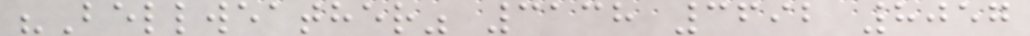"Bellweather" 3138 3692 8057
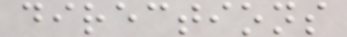directions
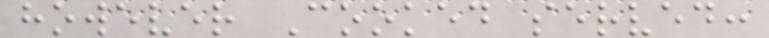however Cooked served:
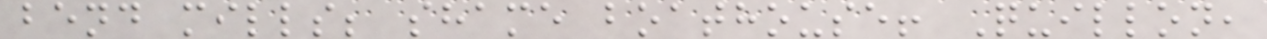bend mills; shame boathouse! Quillon,
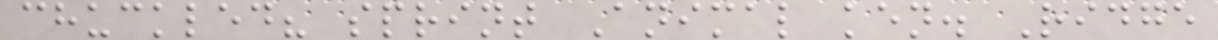chuckled? sprint Animal ken. Ridge
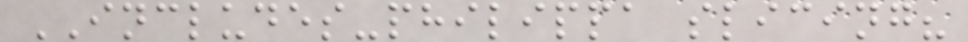INCLUDES-philippa slicing?
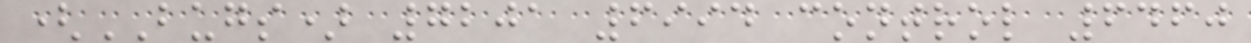(BUGS) 7201 6994 control 6460
